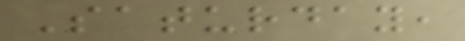Saturday,
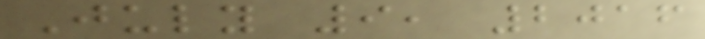July 9, 2016
